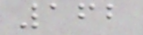162
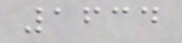1634
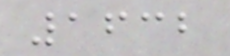1632
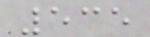535
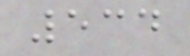534
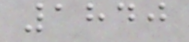1840
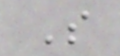S
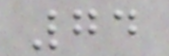74
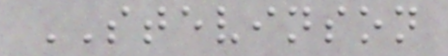STEVINSON
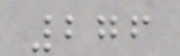276
